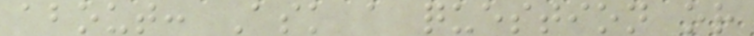about: Ask a question or
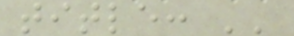title: ''
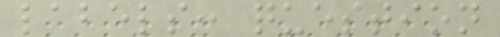labels: question
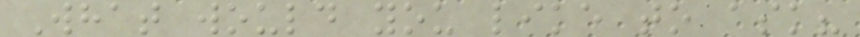What would you like to ask?
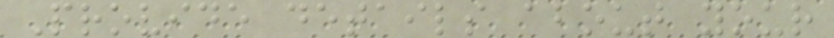Provide details about your
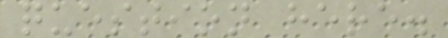question here.
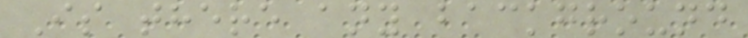Is there any background
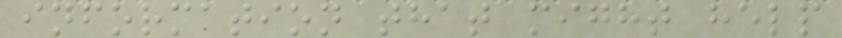information that might help
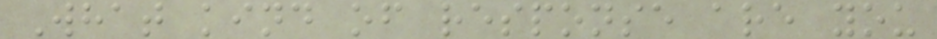What kind of response are you
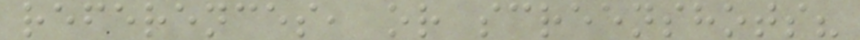references, or screenshots?
